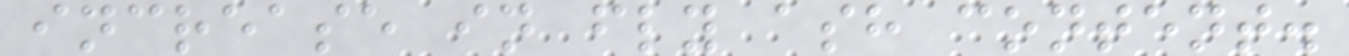increase in fly ash content.
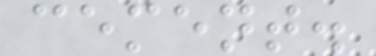cement.
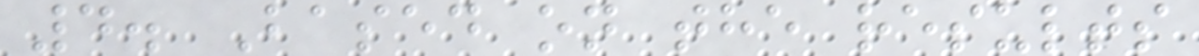4. Based on the results
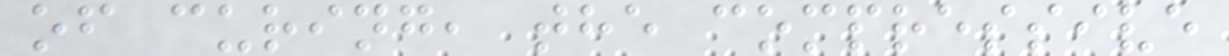of curing, the compressive
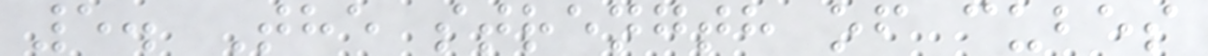5. The strength of cubes
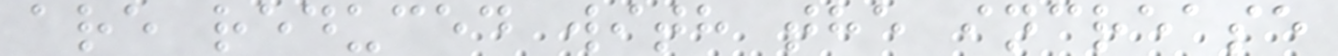are reduced with the increase
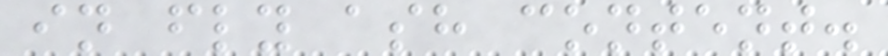in fly ash content.
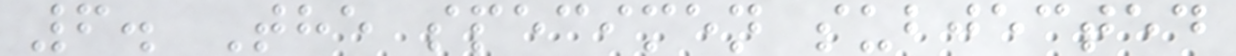6. The specimen subjected
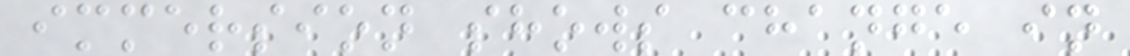immersion shows change in
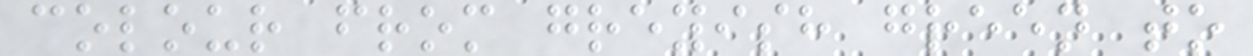colour from greyish green to
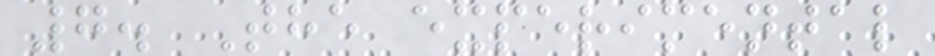7. The experimental
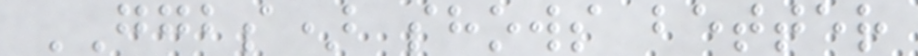GGBS) shows better
